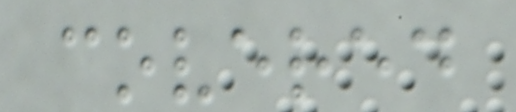covered
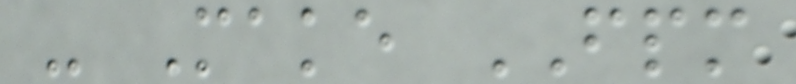- Make FPM
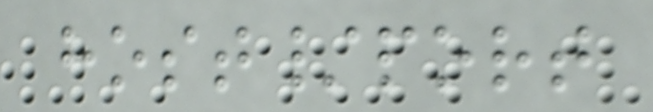host/port
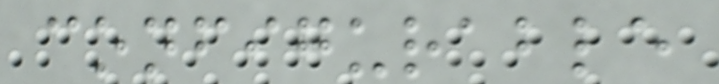configurable
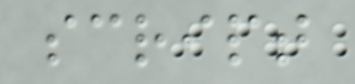script
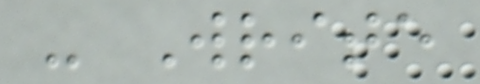- Write
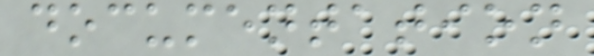documentation
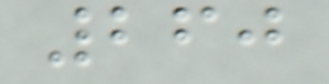260
